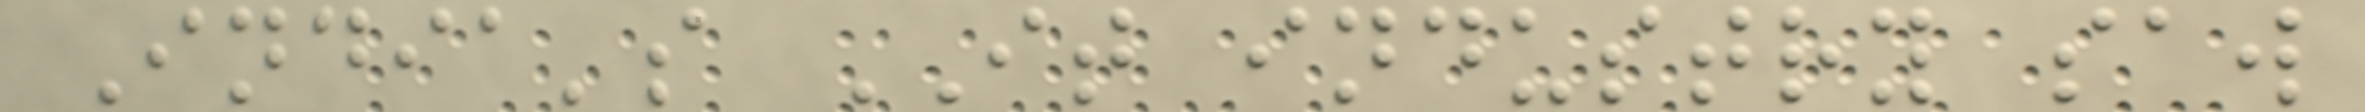India's IT industry saw
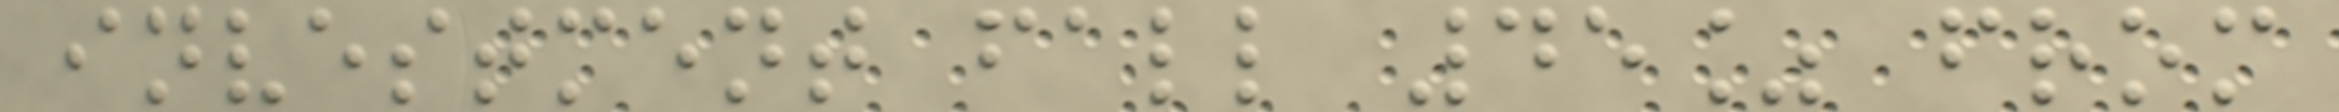investment fall 45% from
